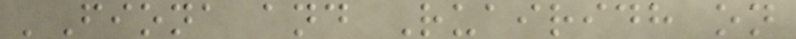'Fiona and Ruairidh on
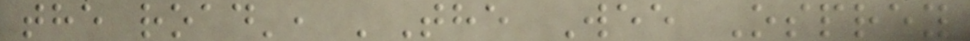the road', 'The Wee Osprey
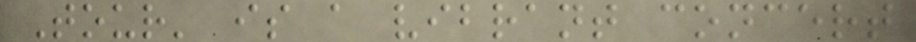Tour' is a vibrant concert
